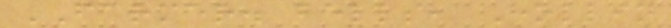FARMER. bells, Hollin
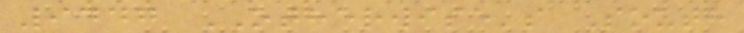9447 OTHERWISE's South
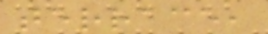terrace,
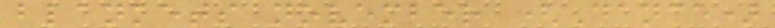blankets november (Dance)
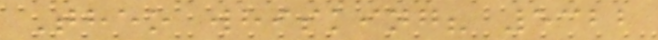Theo whisking? 5322
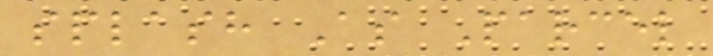splash As Parcel
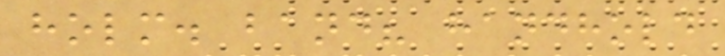holm. band? handhold
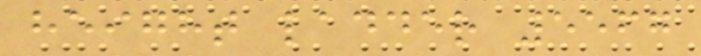height ladder 5567
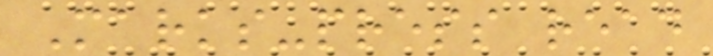Marks-press read
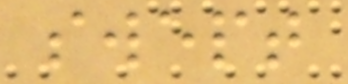swept
